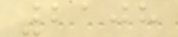2108
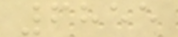6855
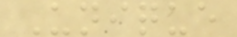Unique
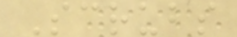Scrubs
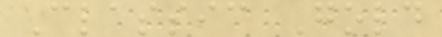Classic Gold
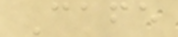Cafe
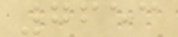7653
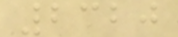2320
